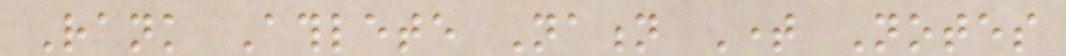Rank Athlete Nation Time Notes
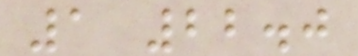1 22.0
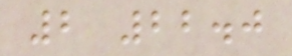2 22.0
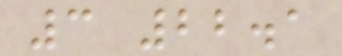3 22.1
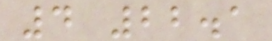4 22.1
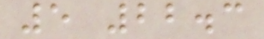5 22.3
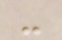-
